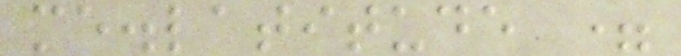me.latitude =
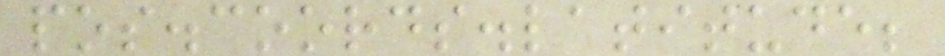pos.coords.latitude;
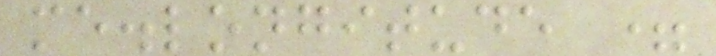me.longitude =
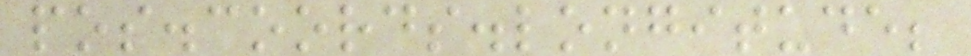pos.coords.longitude;
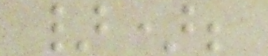});
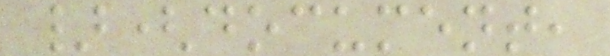}(document,
